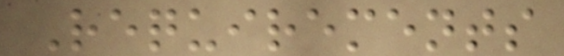Requirements
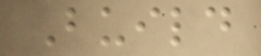Build
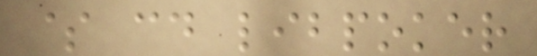$ cd libpoker
